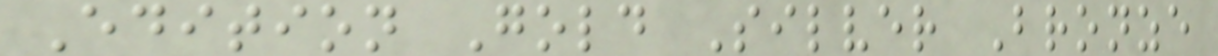Edition Gold Silver Bronze
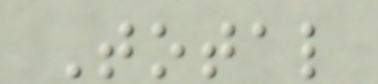Total
